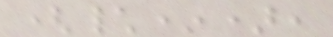(\*),
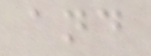and
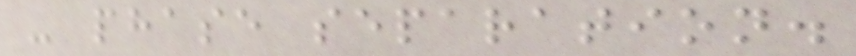- phase separation.
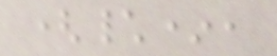(\*,
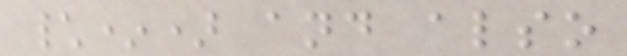\*) and also
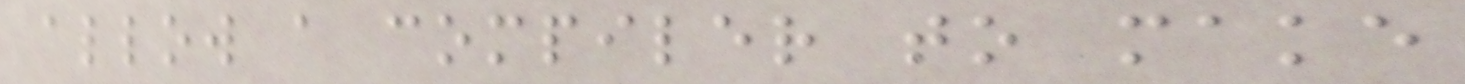allow a compiler to make
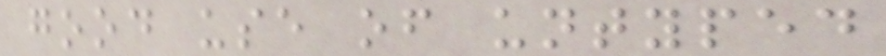good use of untyped
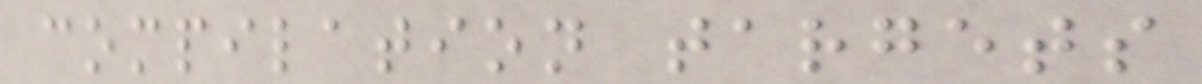compilation targets
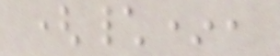(\*,
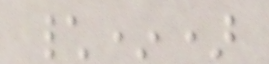\*)
